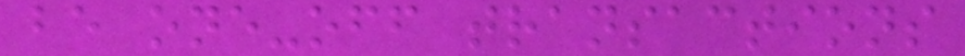be one-off transactions
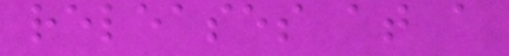releases at a
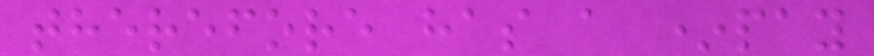therefore has a *pay
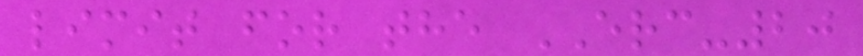limit for the ERC-20
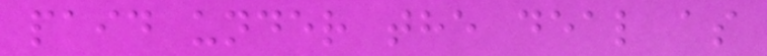paid under the deal as
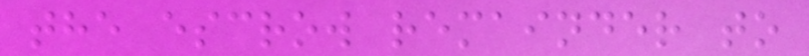the escrow remainder to
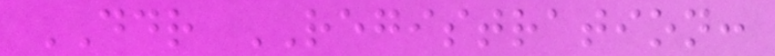DDR REGISTRATION:
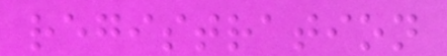registration
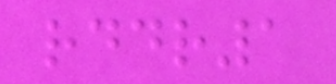rddr1
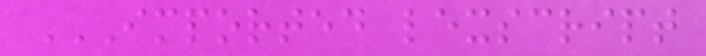IMPORTED LEXSCRIPT
